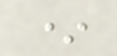*
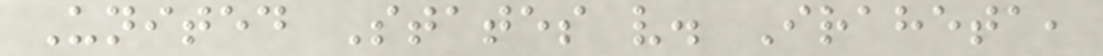United States v. Iraheta,
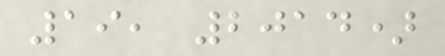19, 2014)
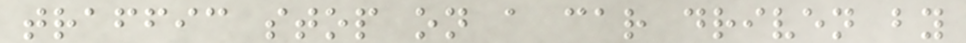traffic stop on a car driven by
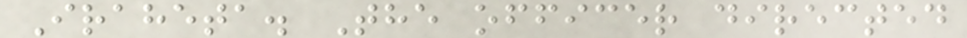Iraheta. The officer directed
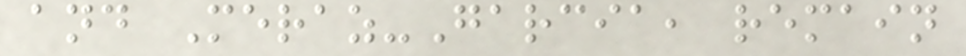and Meraz-Garcia, remain
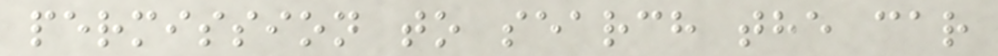permission to search the car
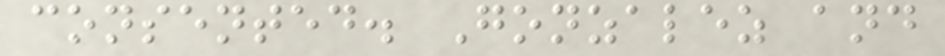consented. Gonzalez and
